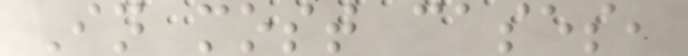In most cases,
